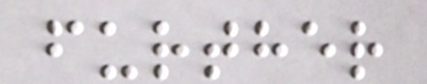further
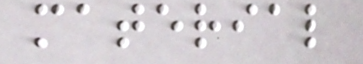material
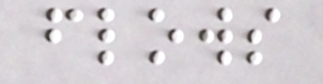flows
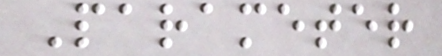Parameter
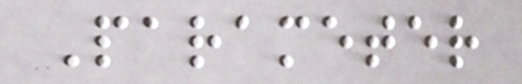Parameter
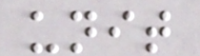unit
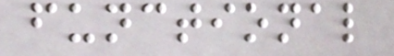functional
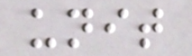unit
